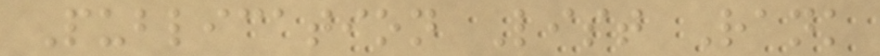Publication List Rank
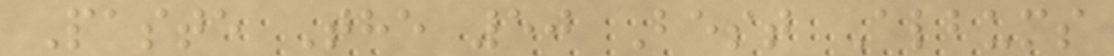Paste The 50 Best Albums
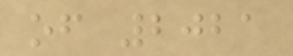of 2021
